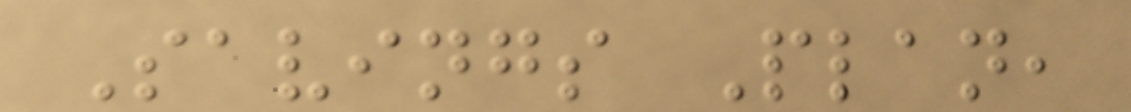Savings Plan,
